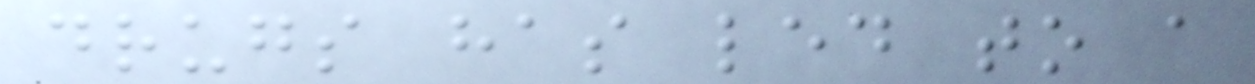drugs has led to a
